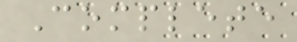Complete
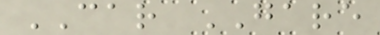CAR GARE
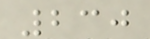230
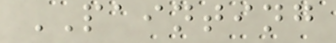PAINTING
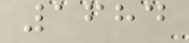1684
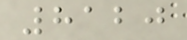8120
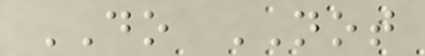DO NOT
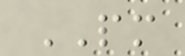PM
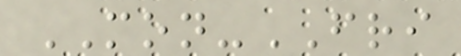MON-FRI
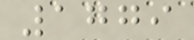1779
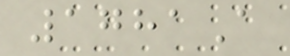1781A
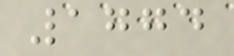1774
